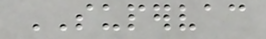SUPERVAC
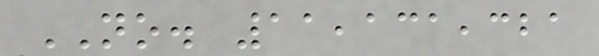NO. 11,131,321
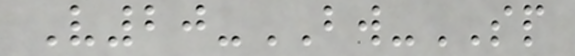V20-BW-SP
